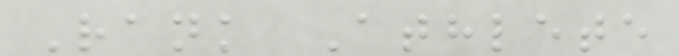Rank Athlete
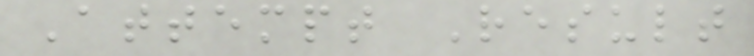Attempt Result
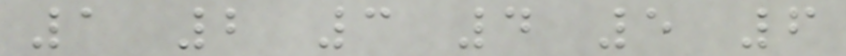1 2 3 4 5 6
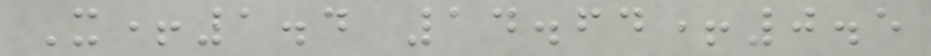X+1.4 14.64+0.5
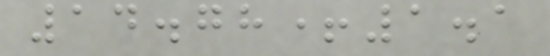14.78+1.1
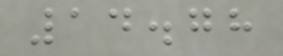14.78
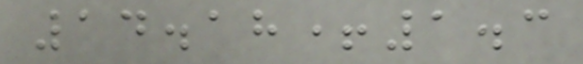14.18+1.3
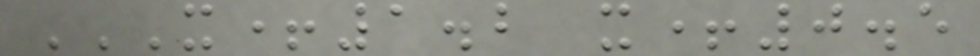X+1.2 X+0.5
